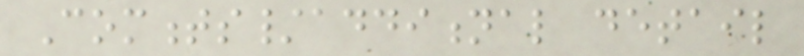Comments/additional detail
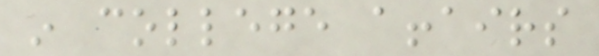in college affairs
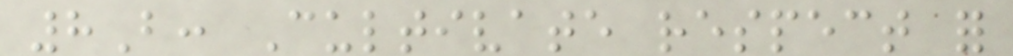8B: Cultivate respect for
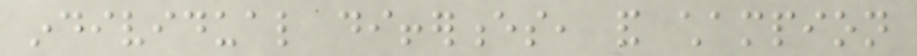individual differences, and champion
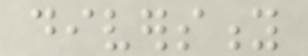diversity
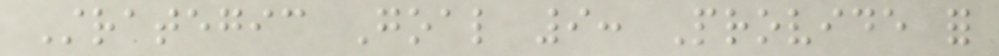Strategic Goal 9: Provide for
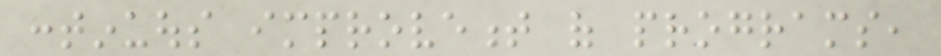continuous improvement of programs,
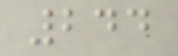244
